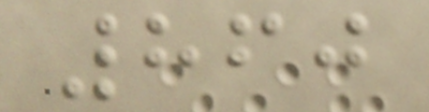860
